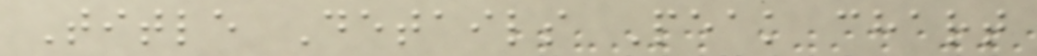Title Details Peak chart
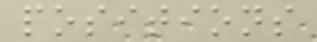positions
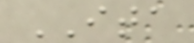ITA
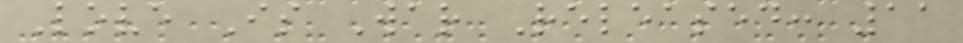Love Is War Released: 11
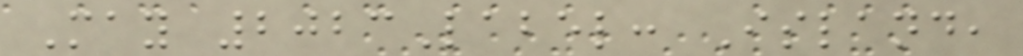May 2023Label: Island,
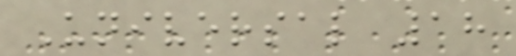Universal 18
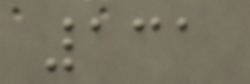131
